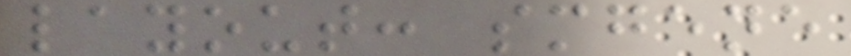layout: smgene
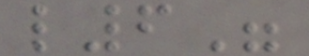l6"
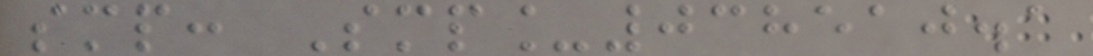smp: Smp_038510.1
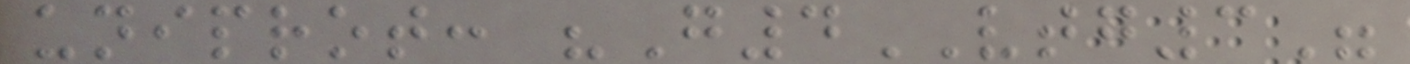uniprot: "G4VTG3"
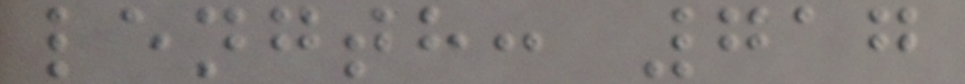length: 717
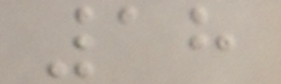18
